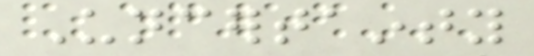Uncertainty
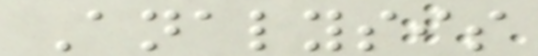Analysis
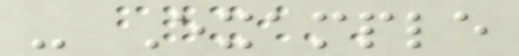- Example
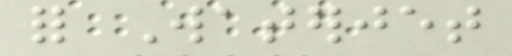for Waterjet
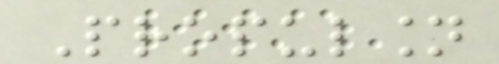Propulsion
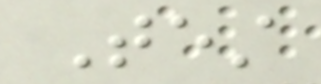Test
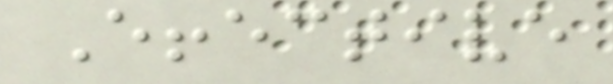Effective
